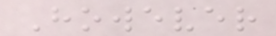However
